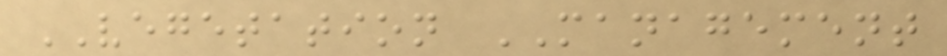VEGETATION MANAGEMENT
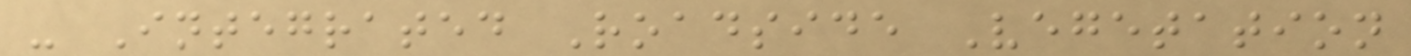- Integrated Roadside Vegetation
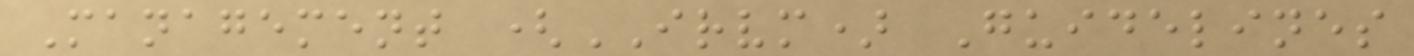Management (IRVM) Guidelines
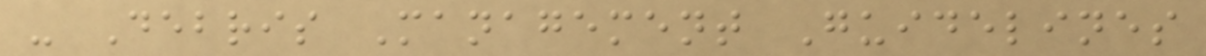- Debris Management Guidelines
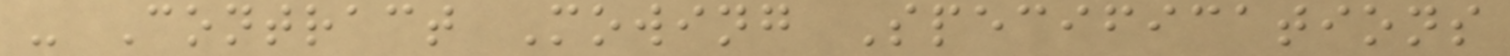- Contract Mowing Specifications
